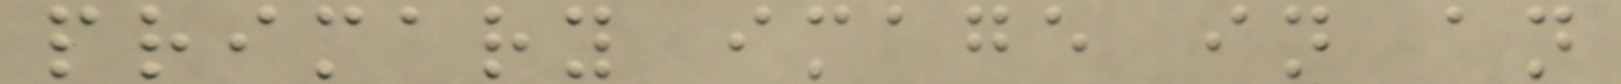primary image in an
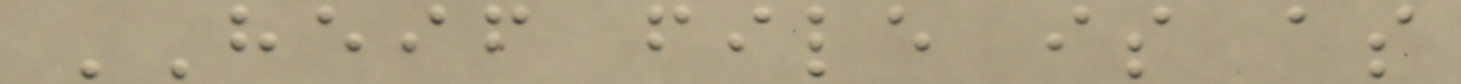HEIF file is as
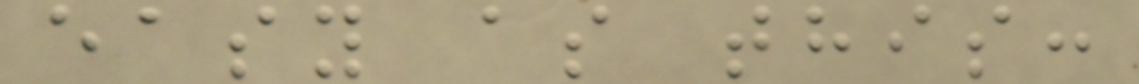easy as this:
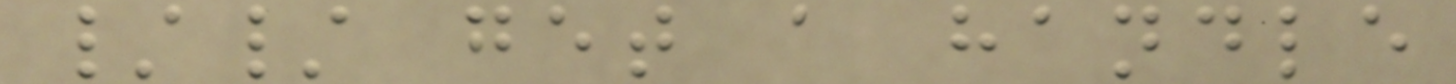// get a handle
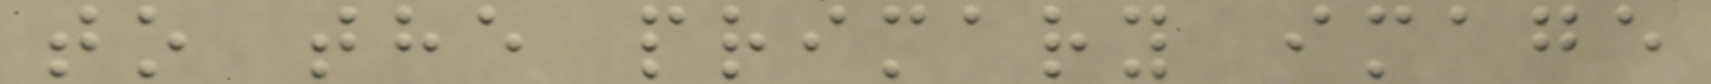to the primary image
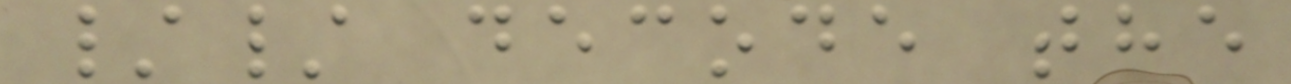// decode the
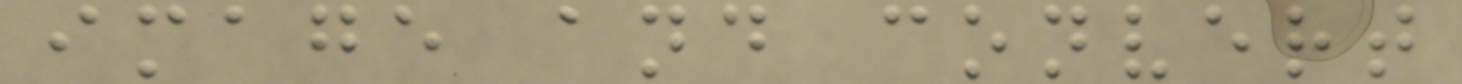image and convert
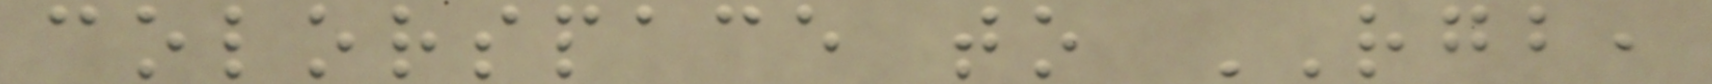colorspace to RGB,
